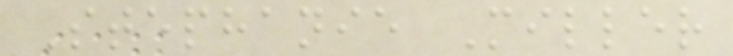Stephanie Miller
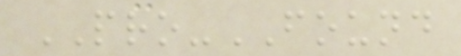PRO-FOUND
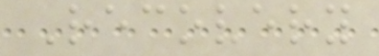Recovery
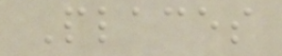Places
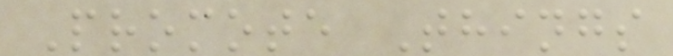Promote Things
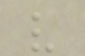v
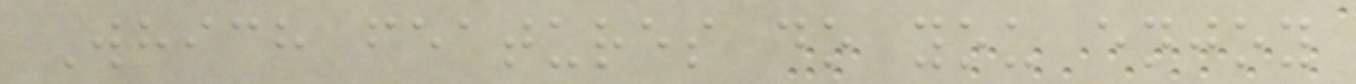Which features do you enjoy
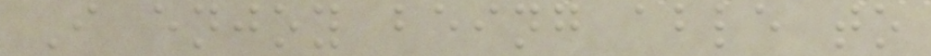I enjoy being able to
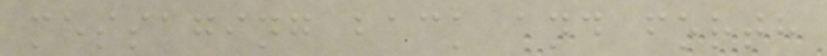messaging back and forth
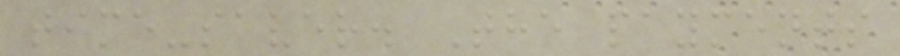time-saver. The payments
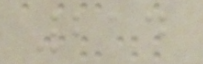214
